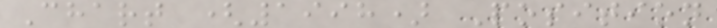Chart (1998) Position
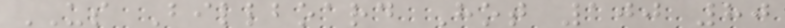US Billboard Hot 100 80
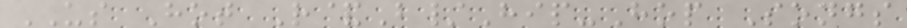US Hot R&B/Hip-Hop Songs
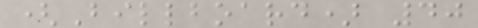(Billboard) 40
